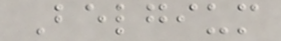Belgium
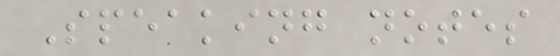Speaking notes
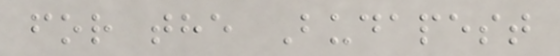for the Budapest
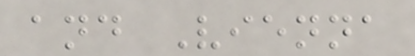and Vienna
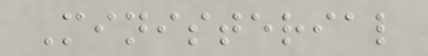Ministerial
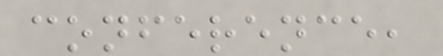conference,
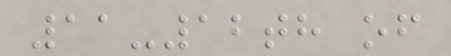11-12th of
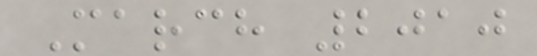March 2010
